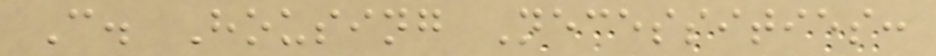C. Housing Necessities:
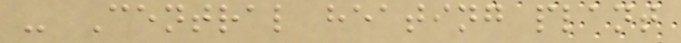- Central heating plant
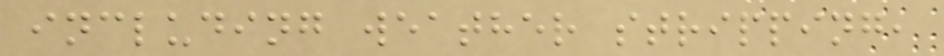including weather stripping,
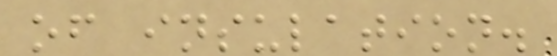of insulation.
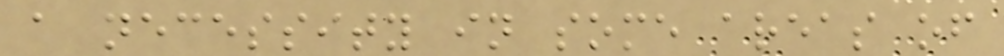a necessity in some areas of
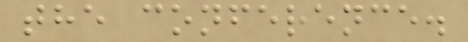the conference.
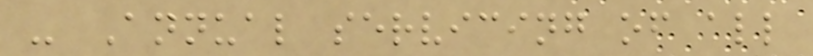- Annual servicing of all
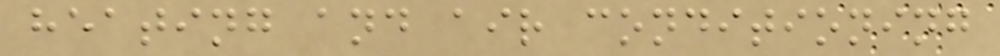heating and air conditioning
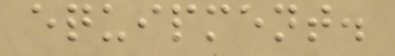equipment.
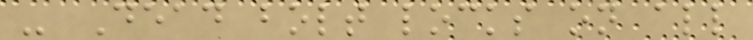- Dead bolt locks on all
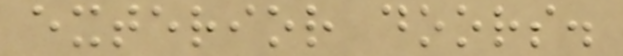exterior doors.
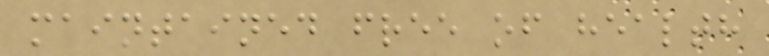maintained free of health
